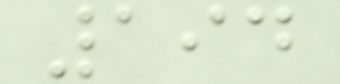194
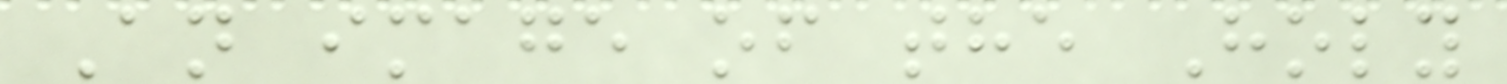An image of the Holy
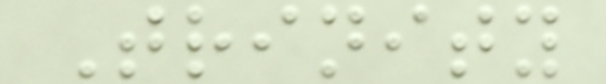Trinity
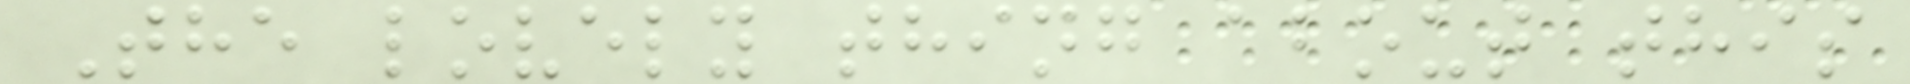The lovely thing about this
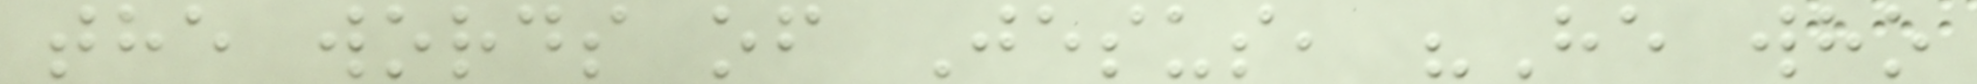the words of Jesus, "He who
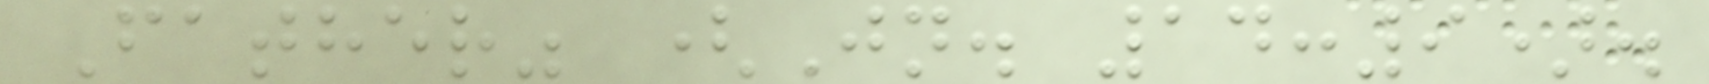Father" (Jn. 14:9).
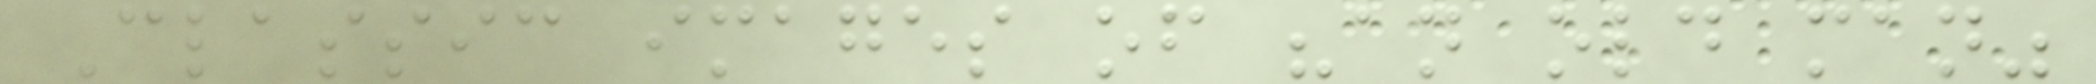Classic images of "an old man"
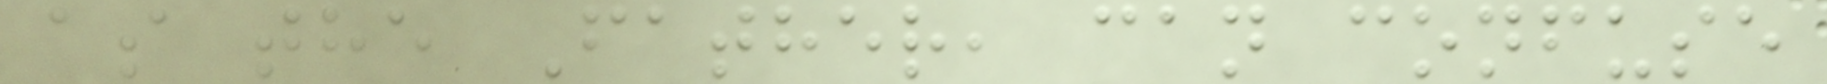as the Father, can confuse
